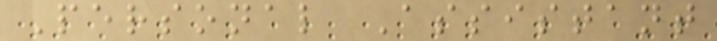Personal Assistant
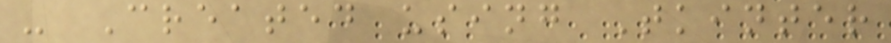- Created using Tkinter
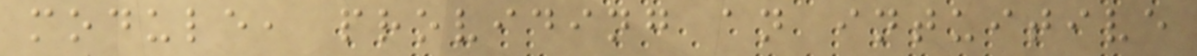module, providing an intuitive
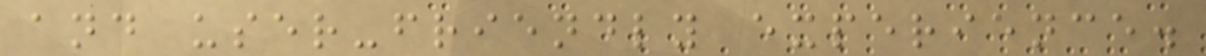and user-friendly experience.
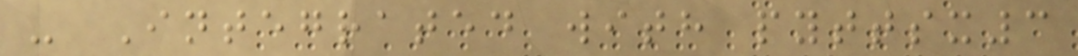- Integrated with pyttsx3
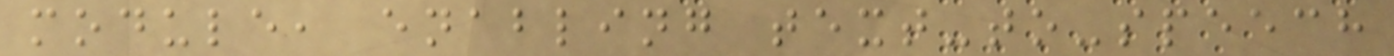module, enabling text-to-speech
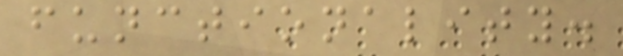functionality.
